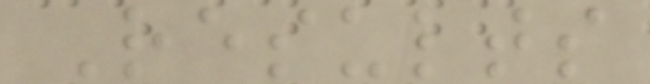Results
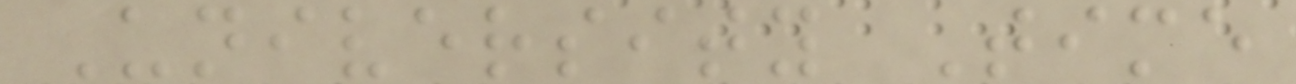University Time
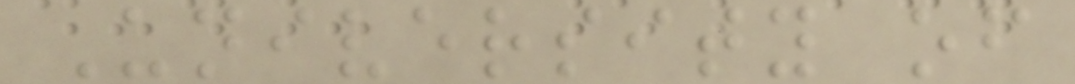University of
